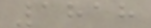1818
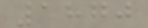1870
